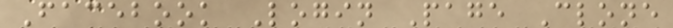Facebook Login Page Clone
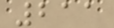211
